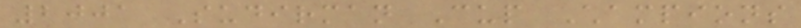2001 Sudirman Cup Champions
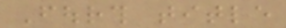Fourth title
